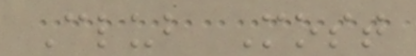Club Most
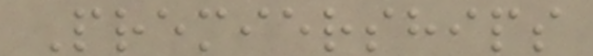Premierships
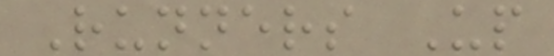Runners Up
